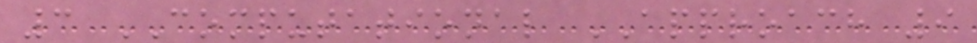3 COMPUTATIONAL APPROACH 9
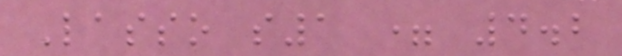Lasso s1 = 4.2
